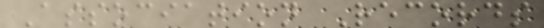Association Records
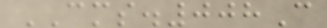CMS.008C
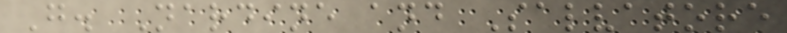G. Nardine and Salvatore
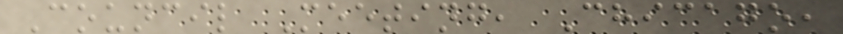Council Meeting, Chicago,
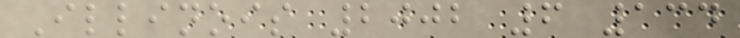Illinois 2002 6 134
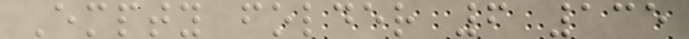Empty folder 6 135
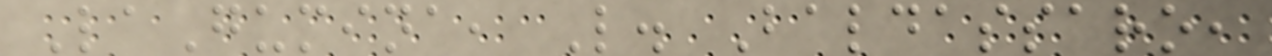LaGumina, L. Baldassaro,
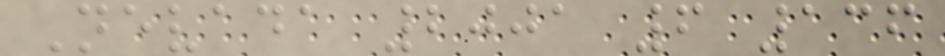Nevada 2001 6 136
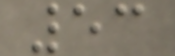53
